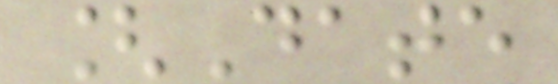[Date
